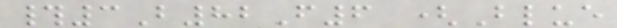#3B82F6 (Blue
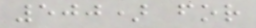500) for
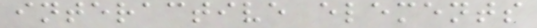interactive elements
